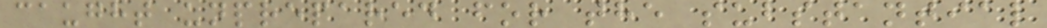caught unprepared for the substantial
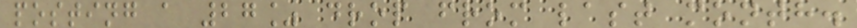posting a 27% drop from last month.
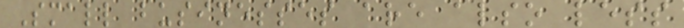Small businesses are also less
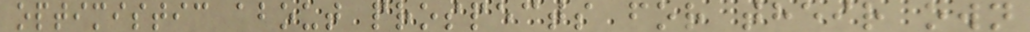optimistic about prospects for their own
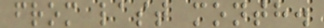from last month.
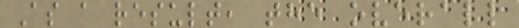As a result, the overall
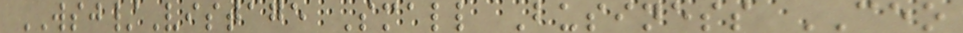WSJ/Vistage Small Business CEO
